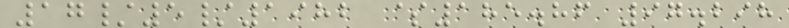17/5/1982 $185.86 97.298
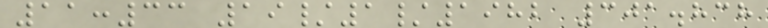11:33 19/1/1982 301.838
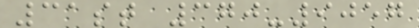31st 370-9057
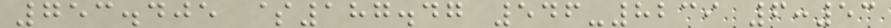753.405 $187.47 546-8239 6:53
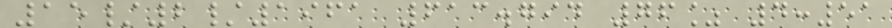15/2/1961 613.794 76% 4:51
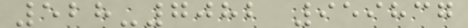528-7082 959837
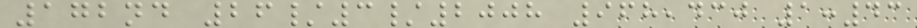172nd 26/3/2008 968,430 1:43
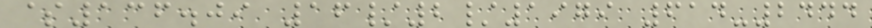$136.09 16/2/1979 614-2444
